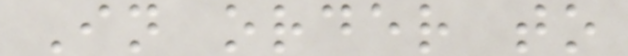In order to
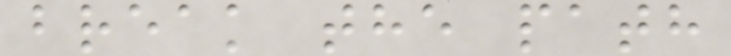break the path
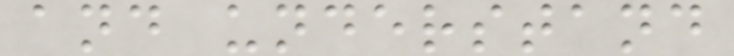and understand
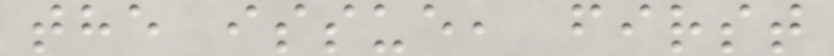the issue, first
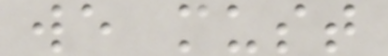we must
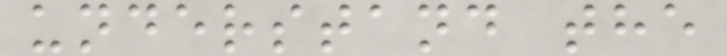understand the
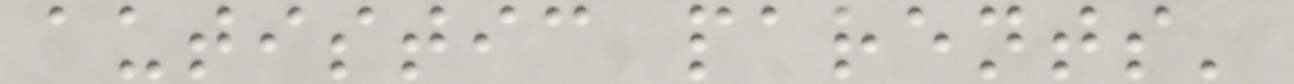autistic parents'
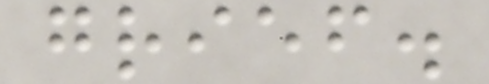grief.
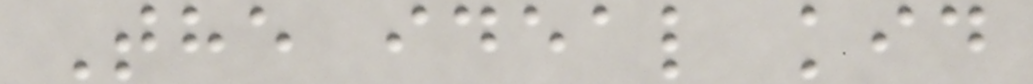The ideal kid
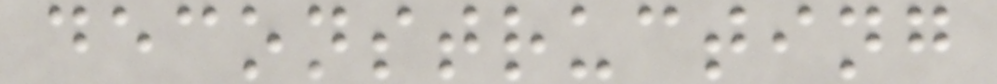deconstructing
